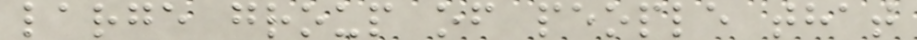large group of people that
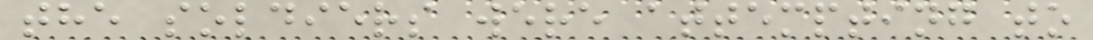the soldiers were attempting to
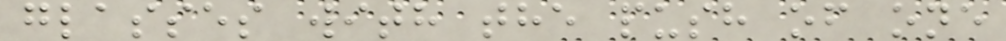glasses with the push of one
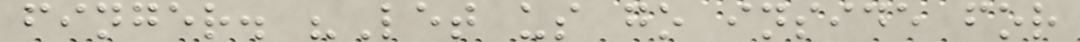finger. "Let us go inside for
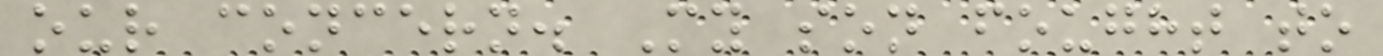our concern. My son fought to
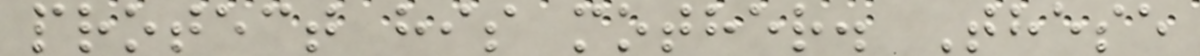protect his mother. These
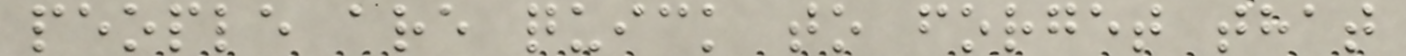people are quick to forget that
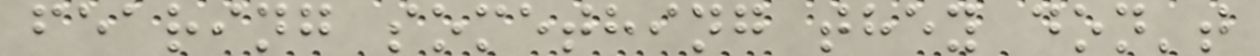fearing something they don't
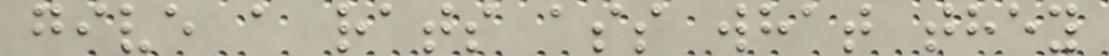give a rats ass what they
